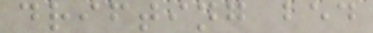drifting bed
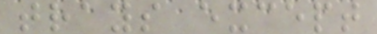trays except
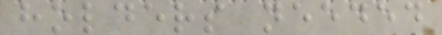holders needed
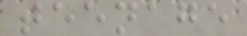teenage
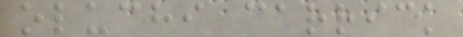oluchi carrick
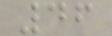46
